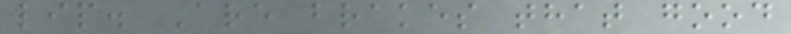lip. Are brakes that good
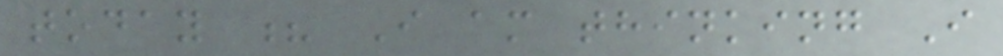today ? I am thinking I
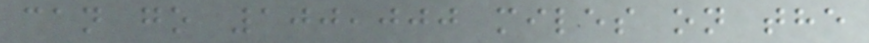can go 100,000 miles on the
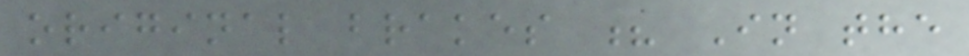original brakes ? In the
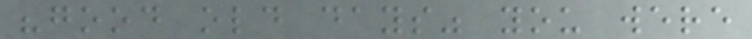"good old days" you were
